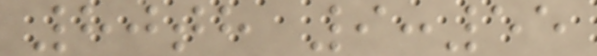80th 9:55
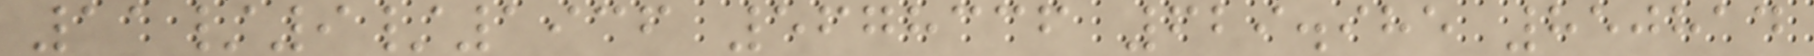11/9/1936 5678336 629.985 850814
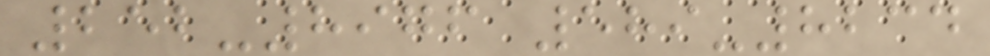252-8976 589-8234
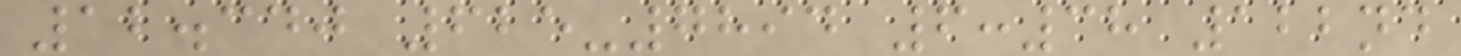12.340 625-7894 6:38 122nd
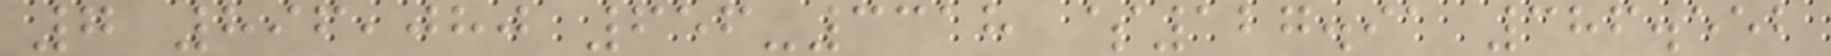7 896,080 656-3318 $127.91 386.552
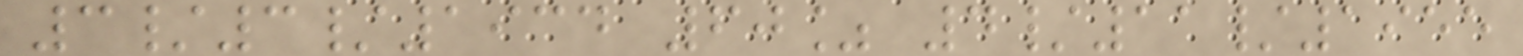3/3/1934 60% 4/11/1955
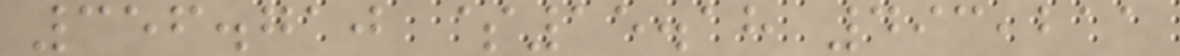356.710 $15.18 493,211
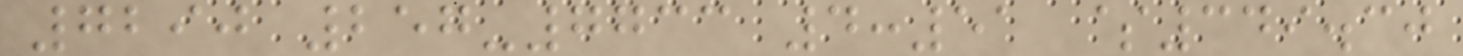7290 257-7733 4:51 $349.30
